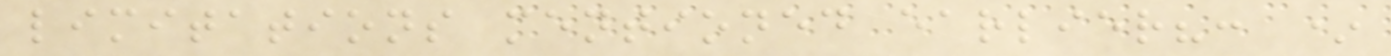limitations mentioned earlier?: *
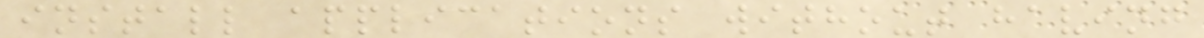install applications without having
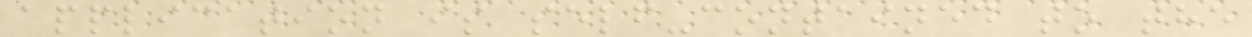application is self-contained to the
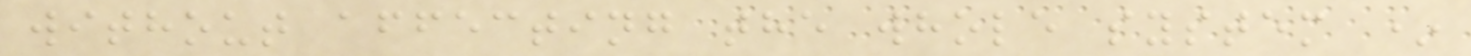without affecting the whole system *
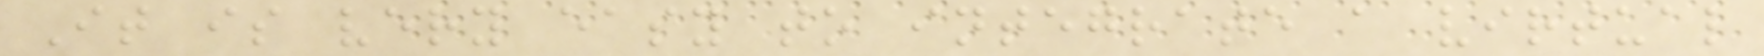It is very easy to integrate a virtual
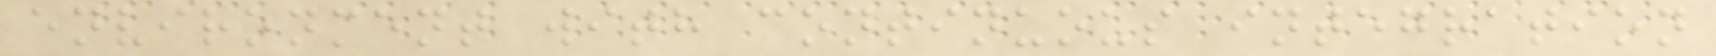environment with continuous integration
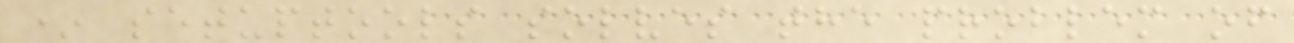* setuptools solves the problem of
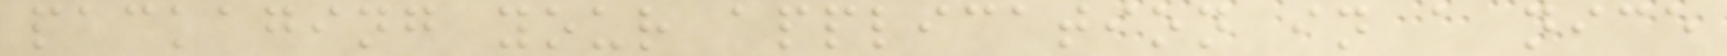packaging your application in a nice
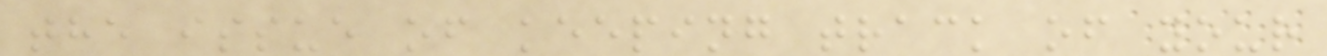the issue of keeping track of your
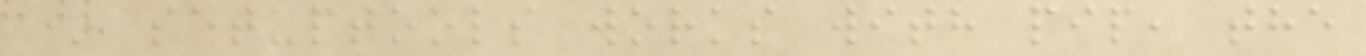* setuptools works with pip, the
